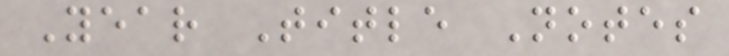Year Title Notes
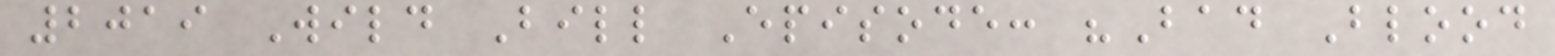2019 Wild Bill Episode: "Bad Blood
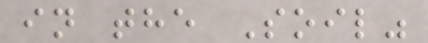in the Soil"
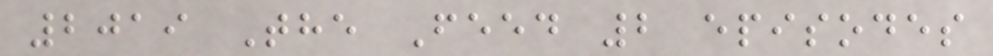2019 The Feed 2 episodes
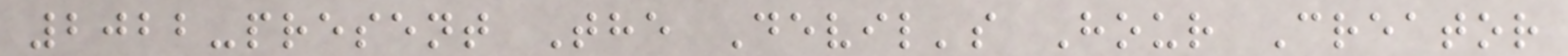2022-present The Devil's Hour Creator
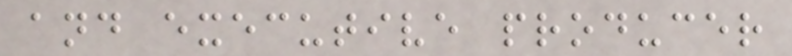and executive producer
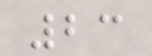23
